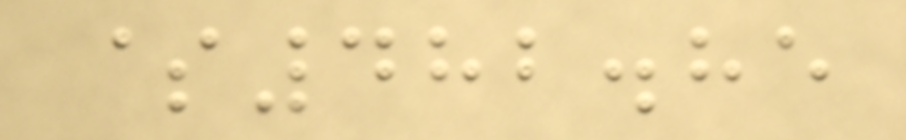$482.85
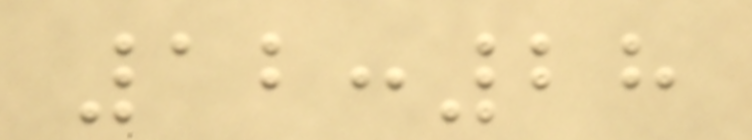12:28
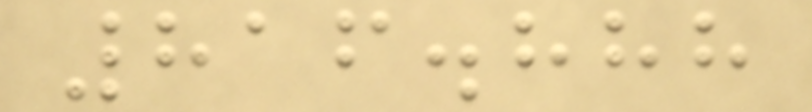816.888
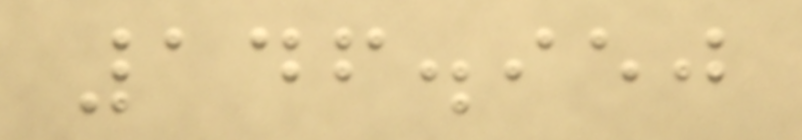146.950
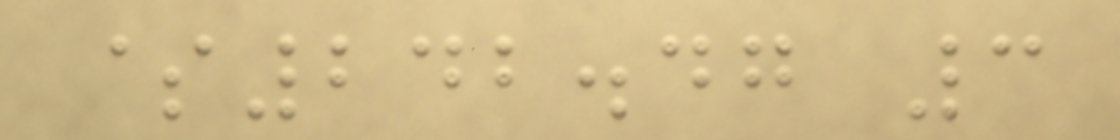$242.47 3
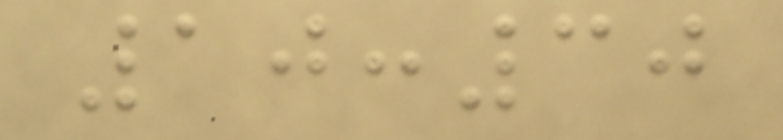10:30
